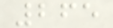265
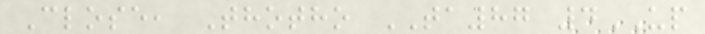Close, Thotho TA87 4UP
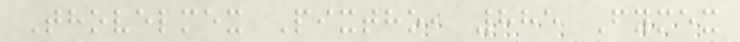Thovelmex Pixtho, 885 Fymex
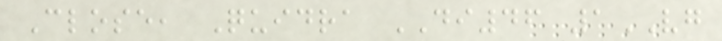Close, Quidra DI46 1VG
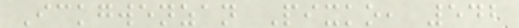Ickgwenzan Pixko, 542
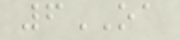6OA
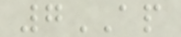7AP
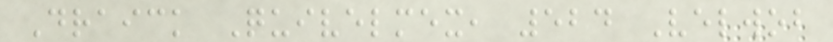Draick Quivelmex, 524 Velwob
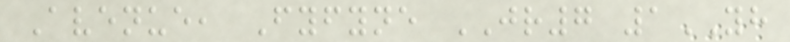Avenue, Fyfyne JR7 1YH
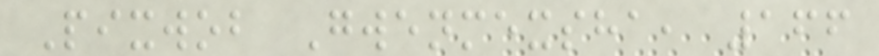Pixwob Gwenmexsha, 166
